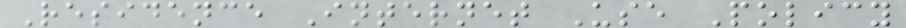Residence Internet Use Policy
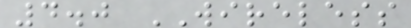4.0 WIRELESS
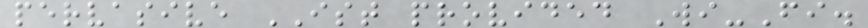pervasive IST provided Wi-Fi.
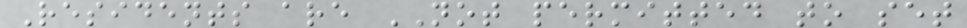Residents are NOT permitted to set
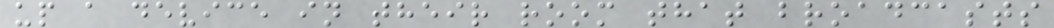up a device in their room that broadcasts
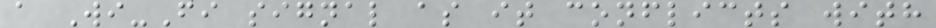a Wi-Fi signal as it conflicts with
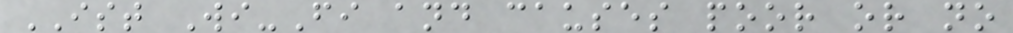IST Wi-Fi and causes poor or no
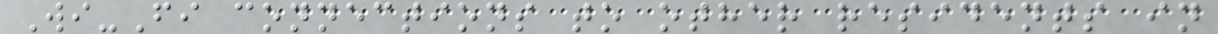Wi-Fi connections to other residents in
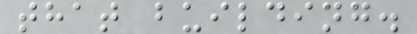that building.
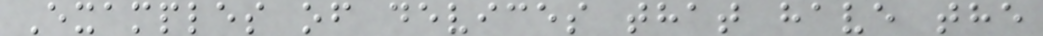Examples of devices that have the
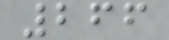266
